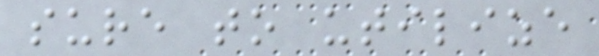sure to utilize
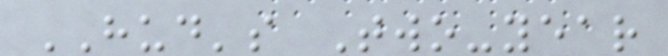HUD's Two-year
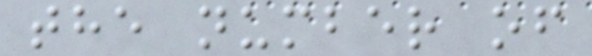the number of
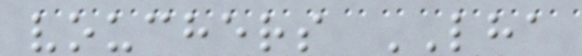vouchers LHA
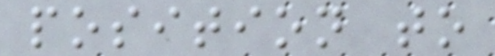position to
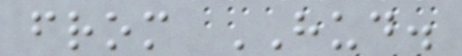from HUD.
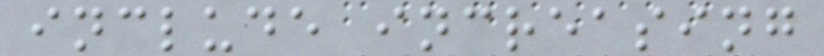include increasing
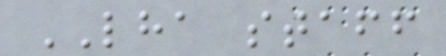LHA staff
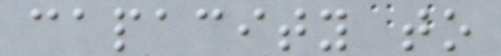capacity to
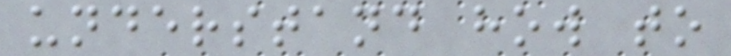understand how to
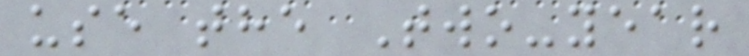use the Two-year
